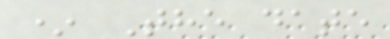* The date
